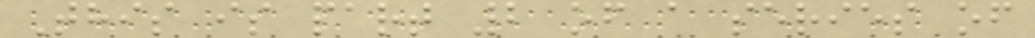This is part 2 of a series of
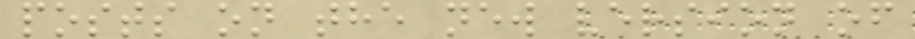posts on the new version of
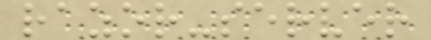razor-server
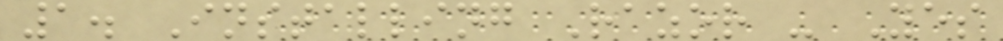1. Installing Razor - Yes
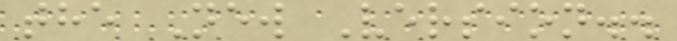the New Version..
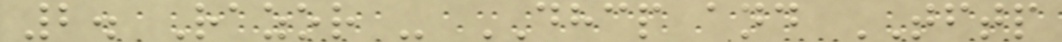2. Razor - DHCP and TFTP
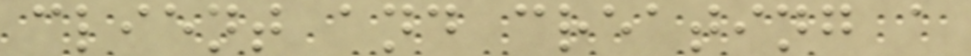client and creating a
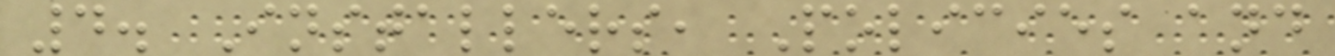4. Installers, Policies and
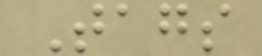Tags
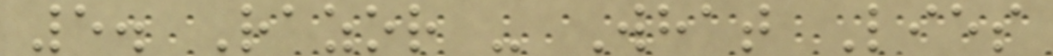5. Razor - What Lies
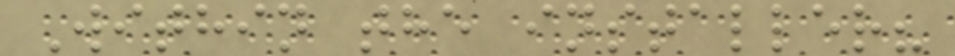Within the installer?
